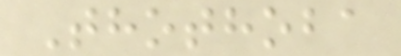Thothoba
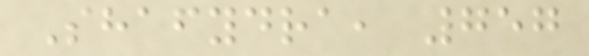Shafydra, 757
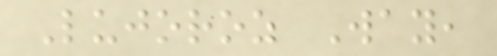Lujoroz Way,
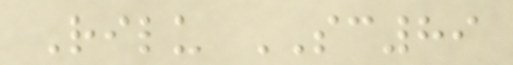Rilu SC89
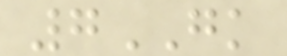7GK
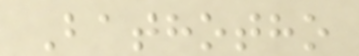Bathotho
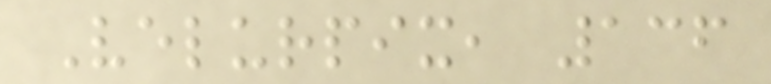Velurpix, 136
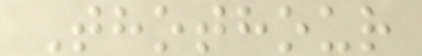Thothour
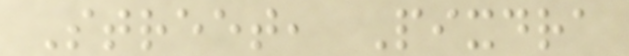Street, Pixdra
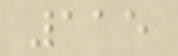115
